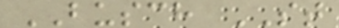BUSCH ST
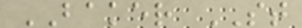BAKER ST
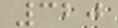320
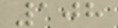108
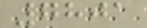7801
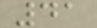41
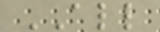ALL
